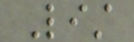List
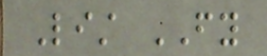List FY
